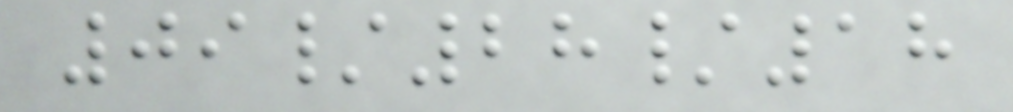09/28/18
